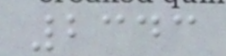2343
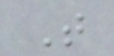T
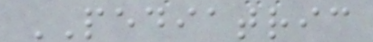PEDIATRIC
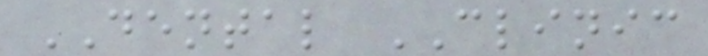DENTAL CLINIC
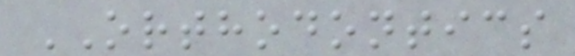ORTHODONTICS
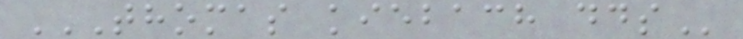THOMAS KIEBACH DDS
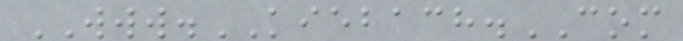WWW.KIEBACH.COM
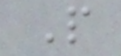P
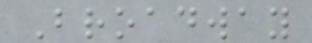Broadway
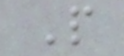P
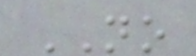NO
